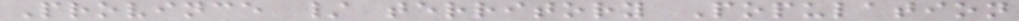Province / territory Population
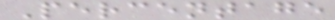Percentage
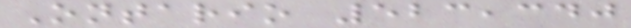Ontario 523,340
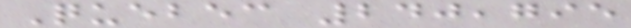Quebec 240,795
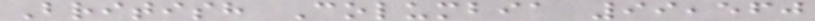British Columbia 99,560
